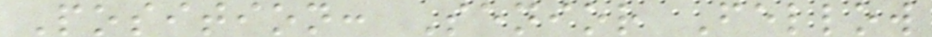Position: Senior Fellow
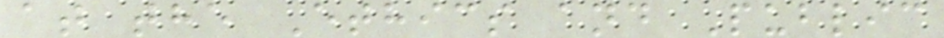at the Ethics and Public
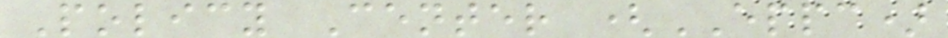Policy Center (EPPC)
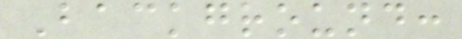Background:
